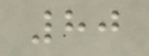80
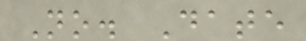No. Date
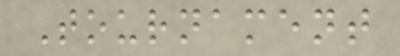Tournament
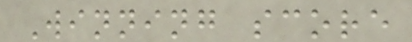Winning score
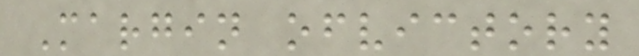Margin ofvictory
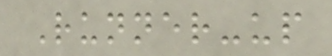Runner-up
